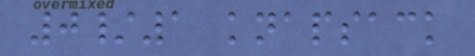0/1 knapsack
